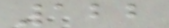122
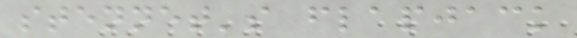stennet's flapjack
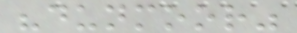"dunmoor"
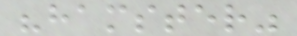"hamster"
